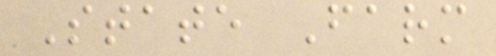State Farm
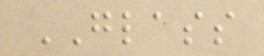GLASS
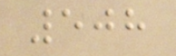508
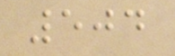504
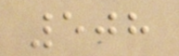508
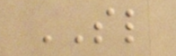SL
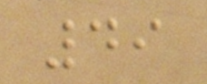49
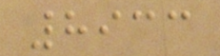8933
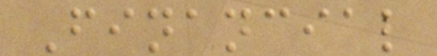Financial
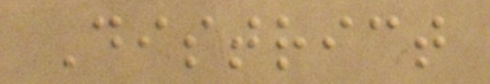District
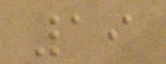19
